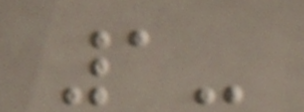1-
